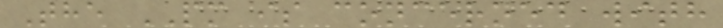The PM is concerned with
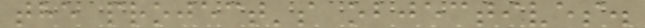the project's objectives.
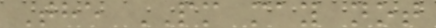The PM may not
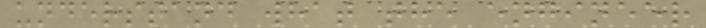understand what the engineer
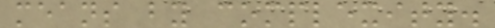means by complexity.
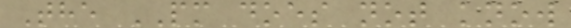The PM does not know
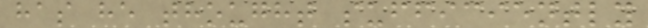has he thought sufficiently
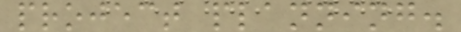project planning.
